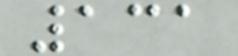131
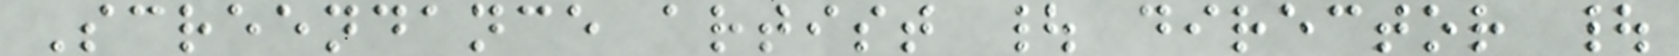Screendance artist | director |
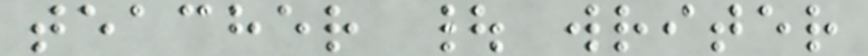teacher | writer
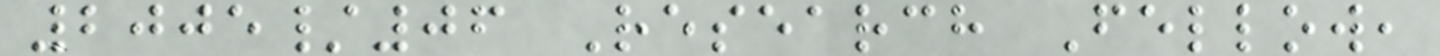2005/06 Research Fellow,
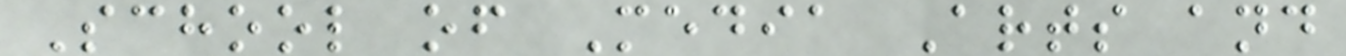School of Media Arts and
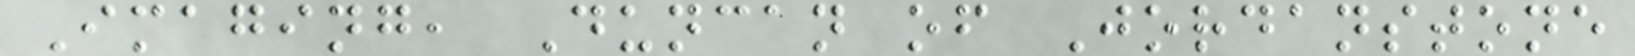Imaging, Duncan of Jordanstone
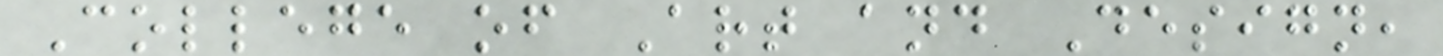College of Art and Design,
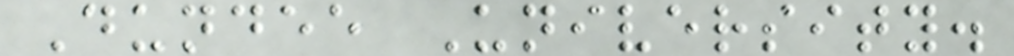Dundee University.
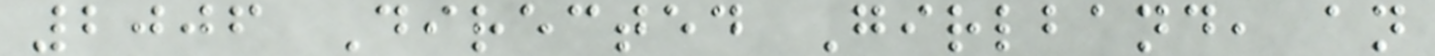2006 Directed Girlband, an
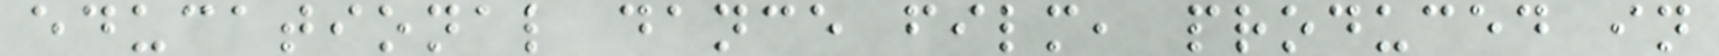educational dance film, produced in
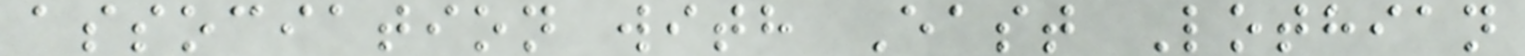association with East Lothian
